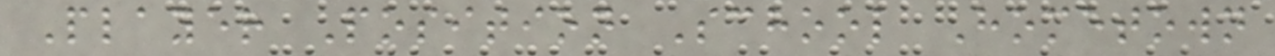Player Position School Hometown
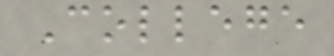College
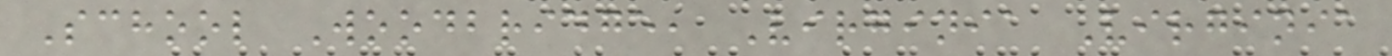School Woodbridge, Virginia Virginia
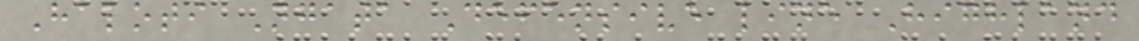Haloti Ngata Defensive line Highland
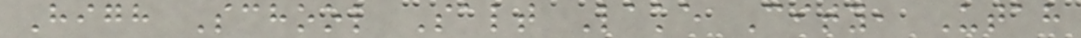High School Salt Lake City, Utah
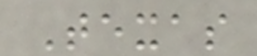Texas
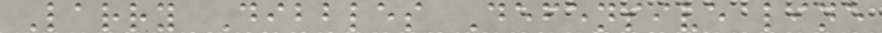Larry Dibbles Defensive line
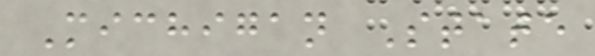Michigan State
